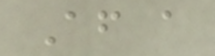After a
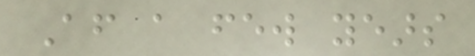After a few years
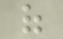of
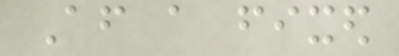After a fixed
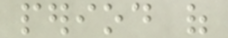period of
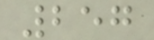257
